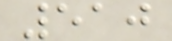510
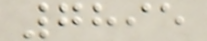7895
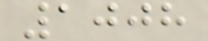1008
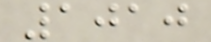1010
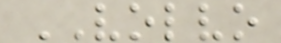VOLVO
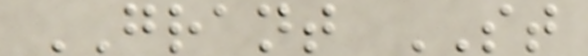GRANT ST
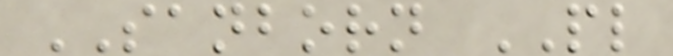SANBORN PL
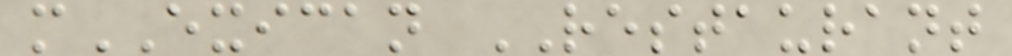mEXICAN RESTAURANT
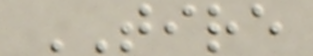TIRE
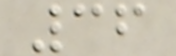36
